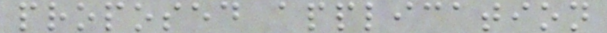proposed application
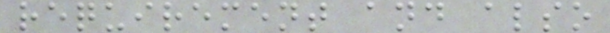requirement and also
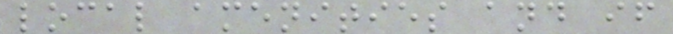local amenities and if
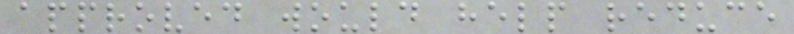approved would help reduce
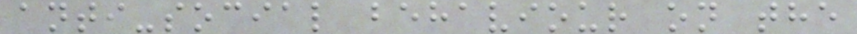anti-social behaviour on the
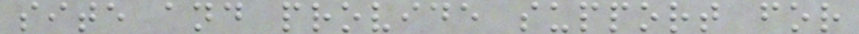site and provide support for
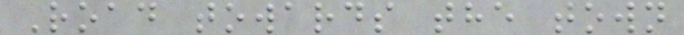Road towards the town
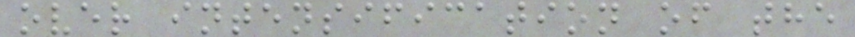over intensification of the
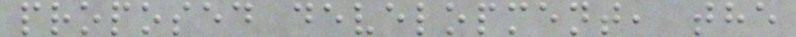proposed development, the
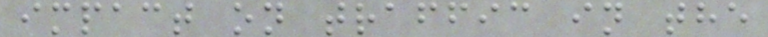impact on traffic in the
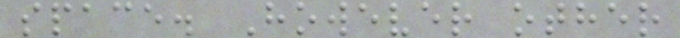space. However other
